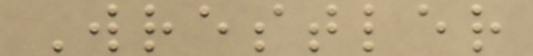Wrestler
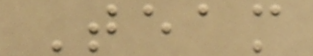Team
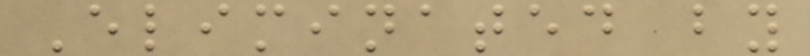Eliminated by
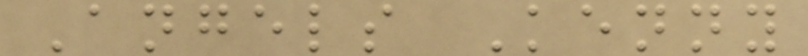Angels Kenny
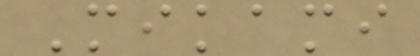Mikami
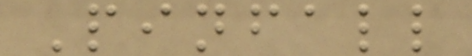Pinfall
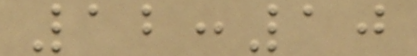12:10
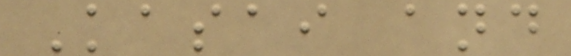Kasai and
